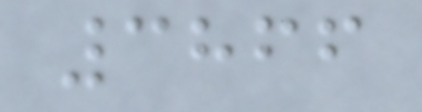3866
